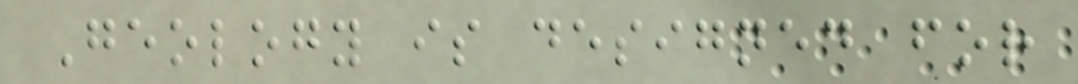Geology is designed for
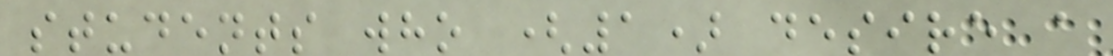students who (1) desire a
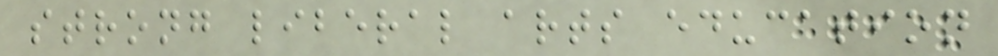strong liberal arts education
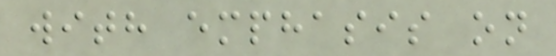with emphasis on
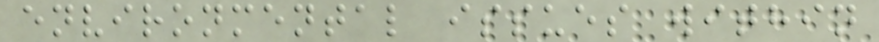environmental issues within
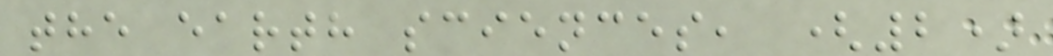the earth sciences, (2)
